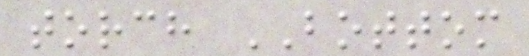torch BOTTOM
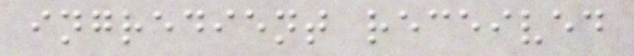ingredient received
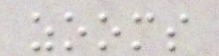zooms
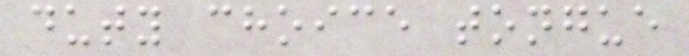duty choice tongue
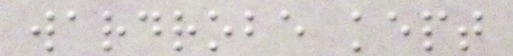wardrobe kept
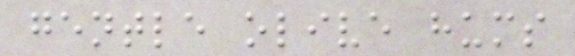gentle olive hums
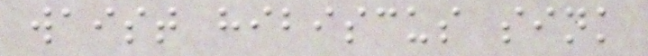waist hibiscus sink
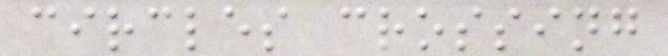circles crossing
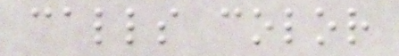calls color
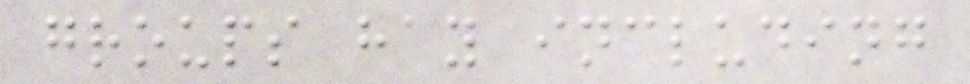groups hay including
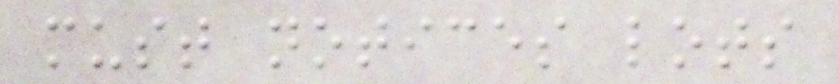must notices lots
